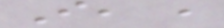I, ,
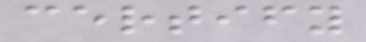certify
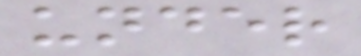under
